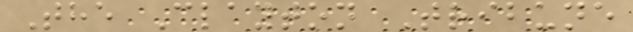The Clayton Tribune
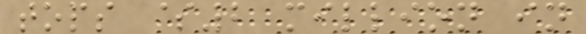tops $2 million in
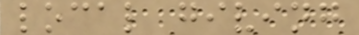local giving
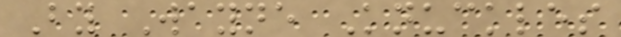By Wayne Knuckles
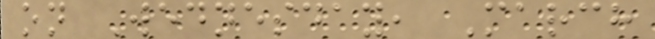on Wednesday, March
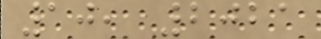10, 2021
